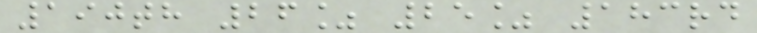190th 26% 25% 183rd
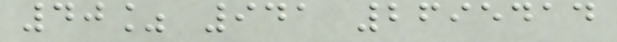40% 941 2695414
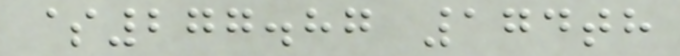$277.87 174th
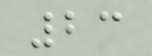23
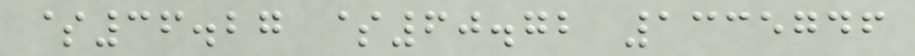$36.27 $60.72 1335746
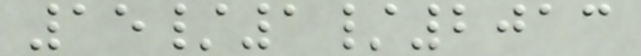15/1/2013
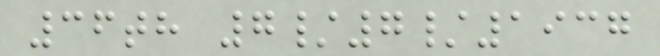36th 7/7/1937
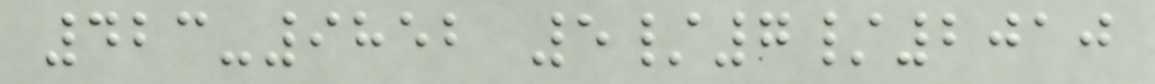423-9852 5/7/2010
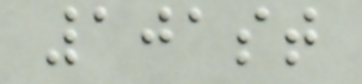101st
